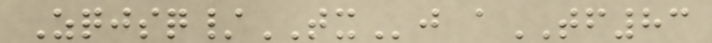Zqjsq/TXj aTF83
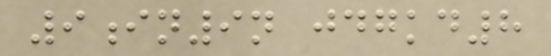9in9n jdgkd8
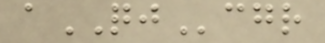aQJcgr
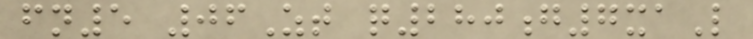fn5 06Zt q280g7xaL
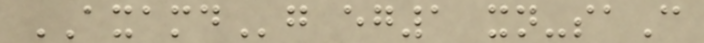AXAMDg eg1 xn-saC
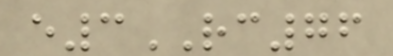e3RC76
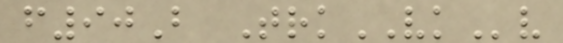f90B TrkVKv
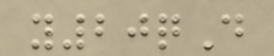y20qD
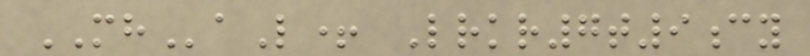MHaL+ Lrkr7t9cy
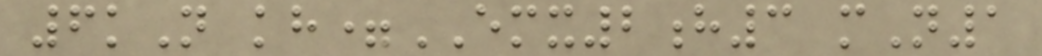6kN kh=EMX2h3 mN1
